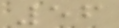56
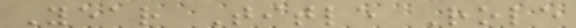Year Title Role
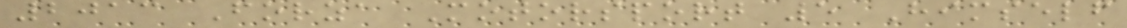2013 Forza Motorsport 5 Himself
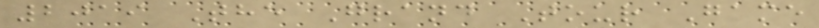2019 The Grand Tour Game
